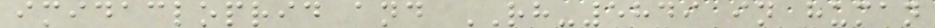imidacloprid and RH-5849 in human
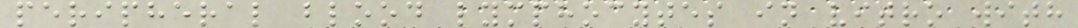peripheral blood lymphocytes in vitro with
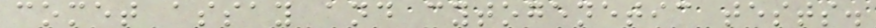comet assay and cytogenetic tests.
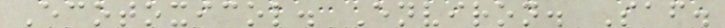Ecotoxicol. Environ. Saf.
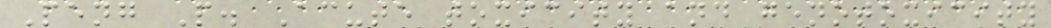Peng P. Acute toxicity and genotoxicity
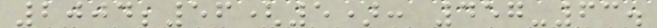2004;56(5): 457-63.
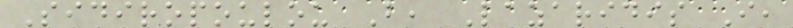Sidiropoulou B, Lazaridis I,
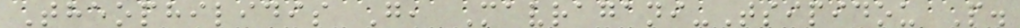Theophilidis G, Mavragani-Tsipidou P.
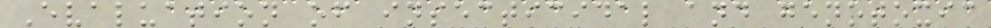Evaluation of insecticidal and genotoxic
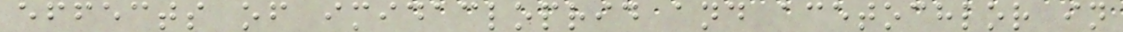effects of imidacloprid and acetochlor in
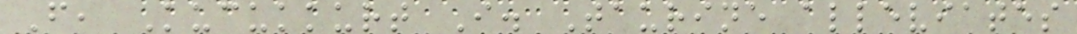F, Kucukkurt I. Taurine alleviates
